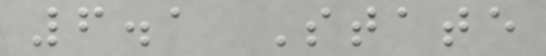6.1 State
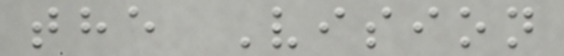the Vision
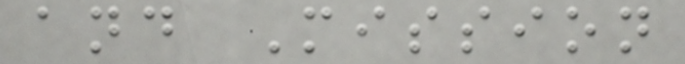and Mission
